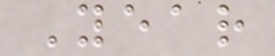Year
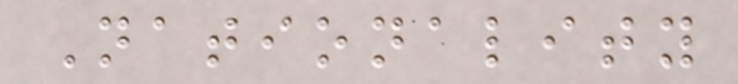Nationality
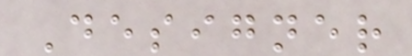Designer
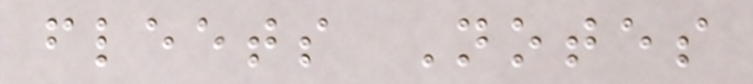fleets Notes
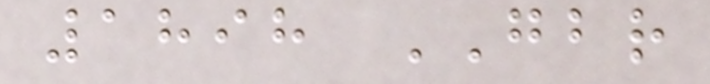1898 GBR
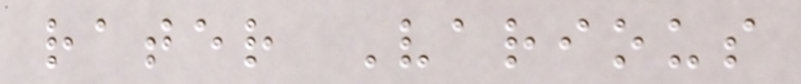rater Various
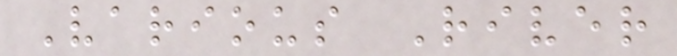Various River
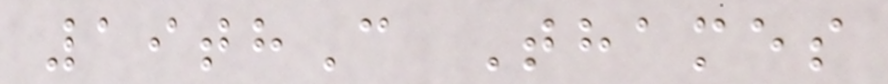19thC Thames
